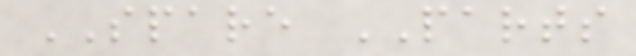SPARE PARTS
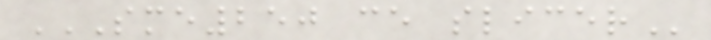SME250 CE SLICER
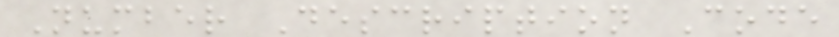Number Description Code
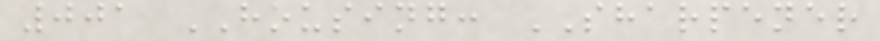001 HOUSING: SHARPENER
